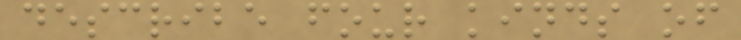describe four kinds of
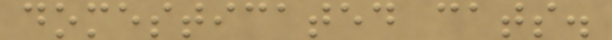domesticated cats.
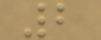2
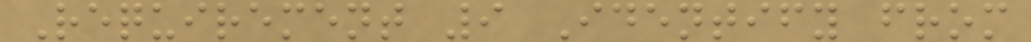Requirement 9 Identify from
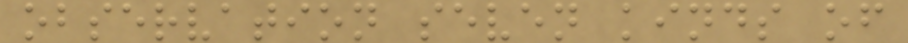observation seven kinds of
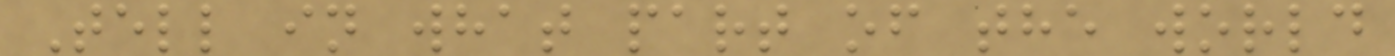Tell in what part of the world
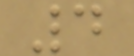4
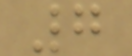7
